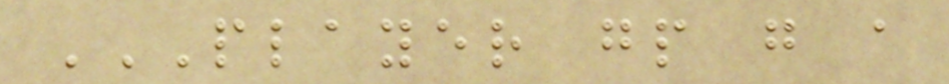PLAYER GP G A
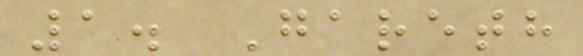1. Gareth
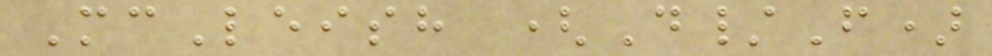McLeish (D/F)
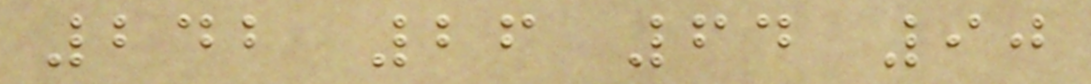242 26 64 90
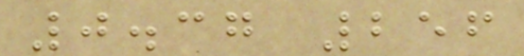0.37 256
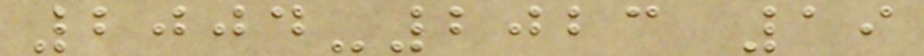2004-2023 19
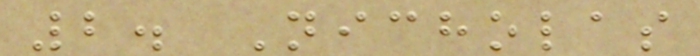2. Nicholas
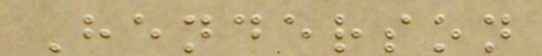Henderson
